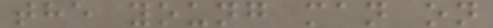the young man on
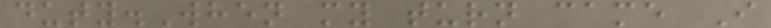duty.When my turn came I
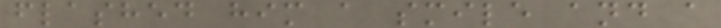flashed him a smile and a
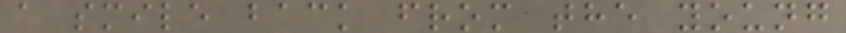a smile back from the young
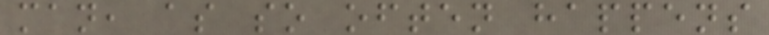man, as so often happens
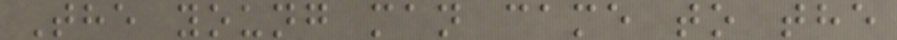The young man came to the
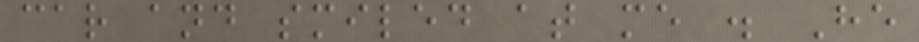car and smiled at me . He
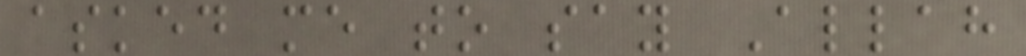asked me to say Allah
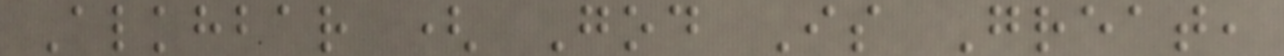Alkhbar ( God Is Great,
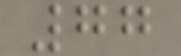77
